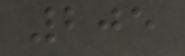205
